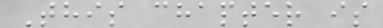This chapter is
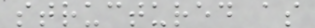structured as
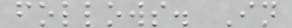follows. In
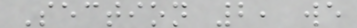Section 2, we
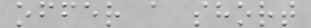offer a short
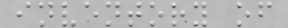inventory of
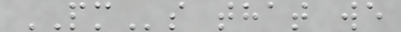PMs that we
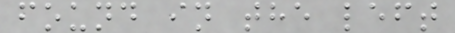found in the left
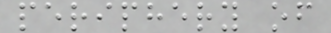periphery of
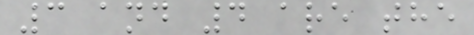3 and 4 are the
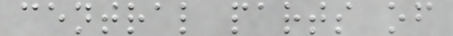central parts of
